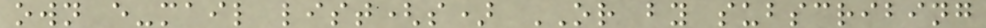own e-mail list(s) OR by subscribing
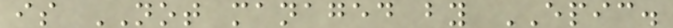is NOT managed by EPIC.
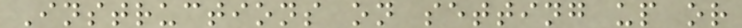Instructions on setting up or
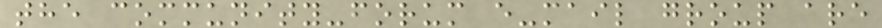the community-forum e-mail group are
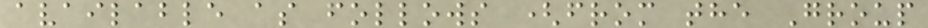available as follows (from the Group
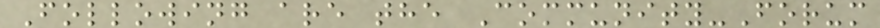Following are the Community-Forum
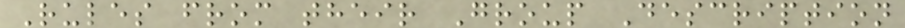Rules from their Group Description
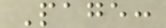Page:
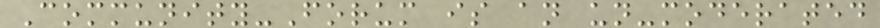Community-Forum is an un-moderated
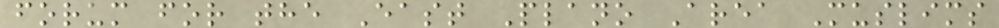forum for the East Plano Area Muslims
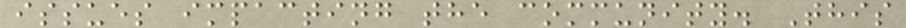issues impacting the community. This
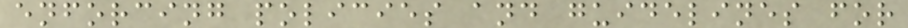enforcing policies and guidelines for
